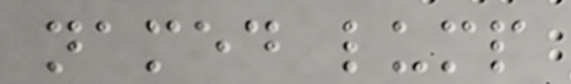named lump
